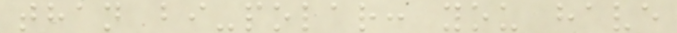than bi-polar: you have
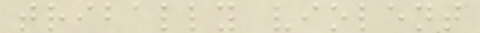tribally violent
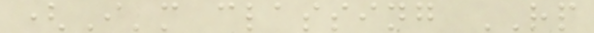(I'm classing RP
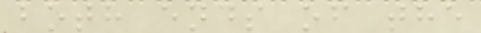both ends of the
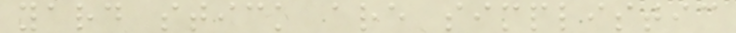yard stick are simplistic
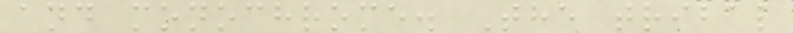and monochrome. The tribal
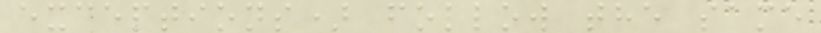exceptions) follow the same
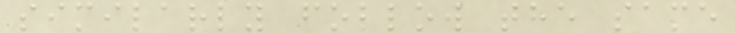similarly follow the same
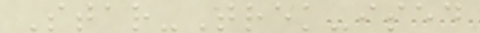Star-Trek-ised
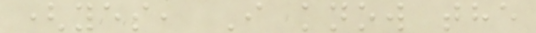(yes, I know the
